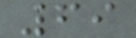69
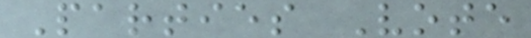Parties Vote
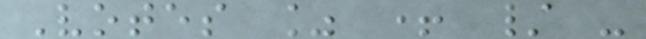Votes % + / -
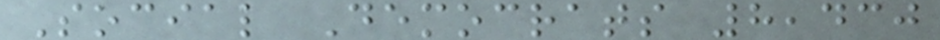Social Democrats 8,430
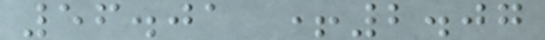56.01 +2.07
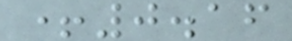+0.16
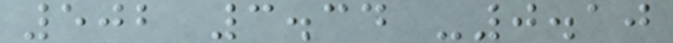502 3.34 -0.10
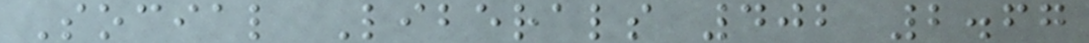Social Liberals 402 2.67
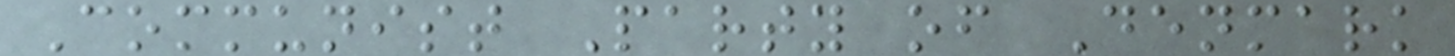Communist Party of Denmark
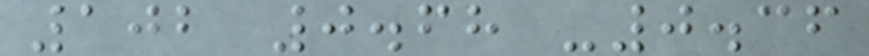102 0.68 -0.36
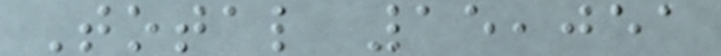Total 15,051
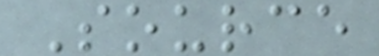Source
